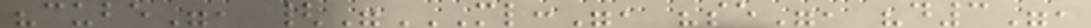"cube", {"ML:", "SE", "D3",
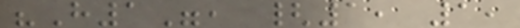"H1", {1, 1,
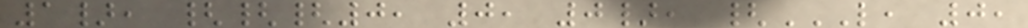1}, {{{0, 0, 0}, {L, 0,
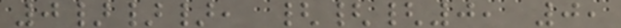0}}}, {{{0, 0,
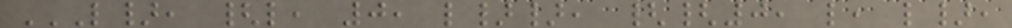L}, {L, 0, L}}, {{0, L, L},
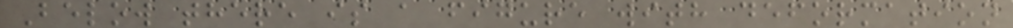Below there is a figure with deformation
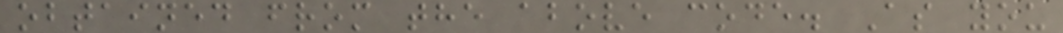obtained from the above code. As you
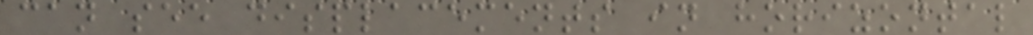can see displacements in horizontal
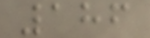186
